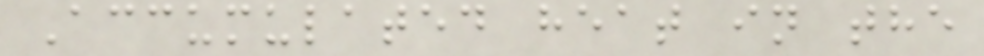Accumulated heat in the
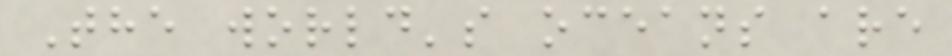The world's oceans are
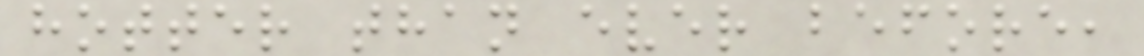hotter than ever before,
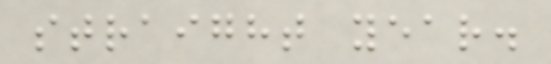straight year.
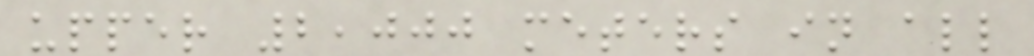upper 2,000 meters in all
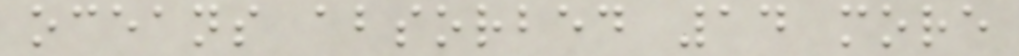oceans absorbed 14 more
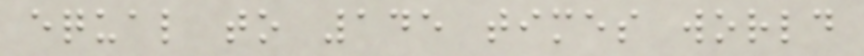equal to 145 times world
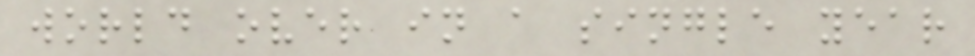world over in a single year
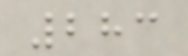283
